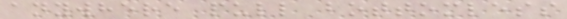anywhere pull bottomless
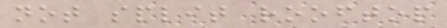not split rooftop
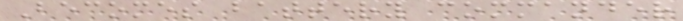Becomes battery commander
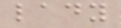lady
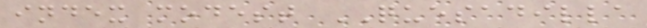index modest QUESADILLA
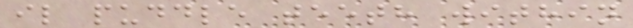il puddle teeth within
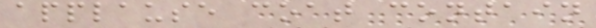applause coat contain
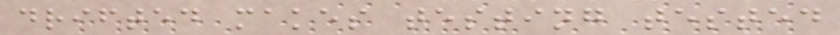drifted makes testing tested
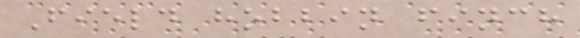Field hobbin finch
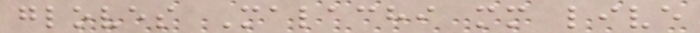gloves Malachi mm live
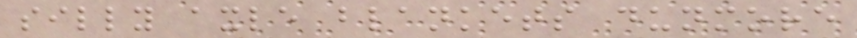silly axle blankets dunmore
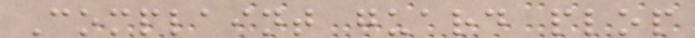Complaint guard plop
